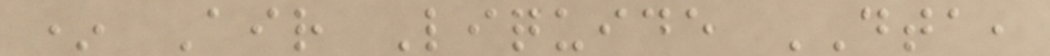* Air Liquide DTA,
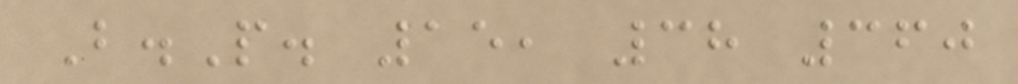B.P. 15, 38 360
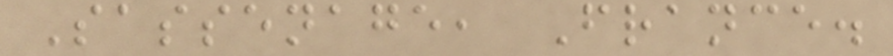Sassenage, France.
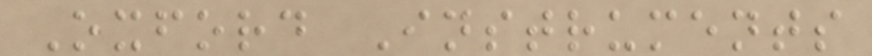Oxford Instruments
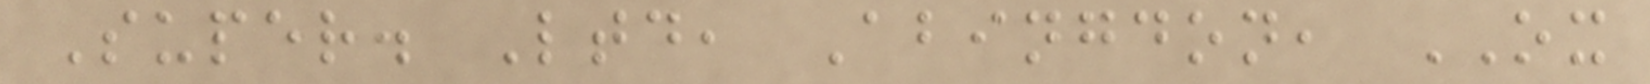Super. Ltd, Abingdon, OX
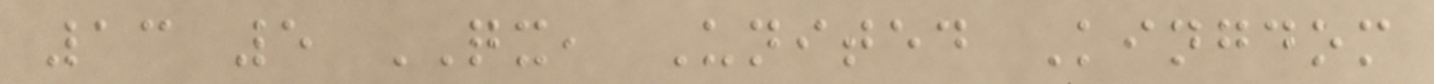13 5 QX, United Kingdom
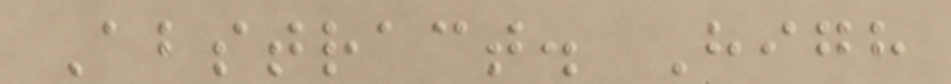Abstract. High
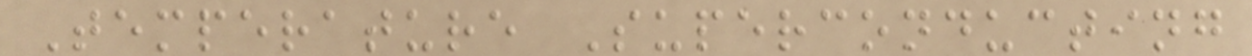Temperature Superconducting
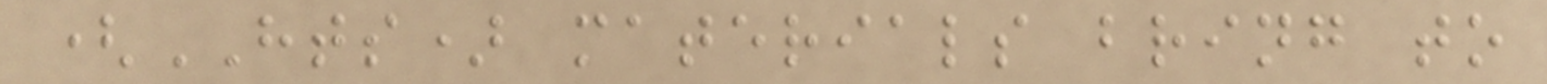(HTS) materials bring to
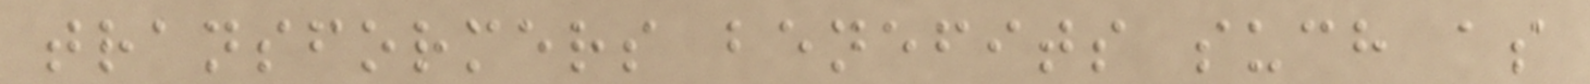transformers benefits such as
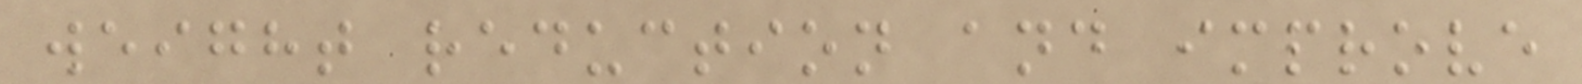weight reduction and improve
